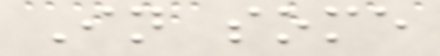In some
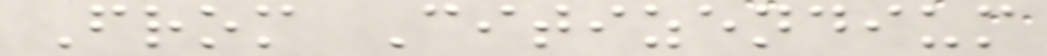From Citizendium
